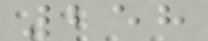258
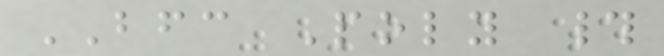BFC Poly #
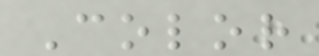Color
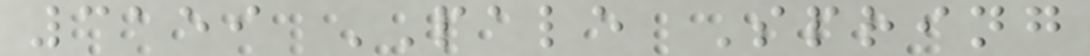3159 PALE Spring
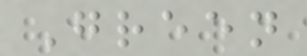Green
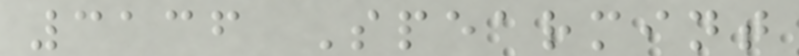3136 Spearmint
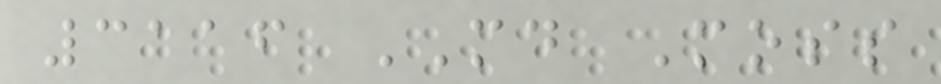3116 MD Moss
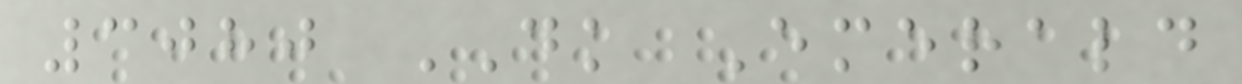3080 DK Emerald
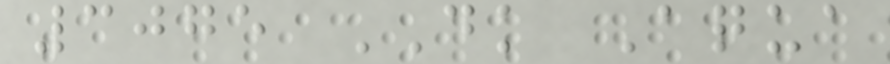3075 DK Aqua
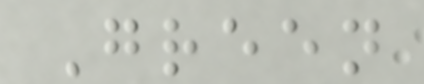Green
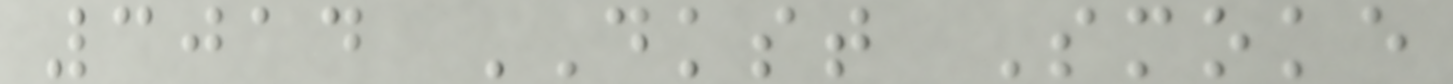3014 DKST Smoke
